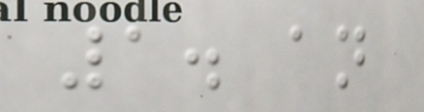1. an
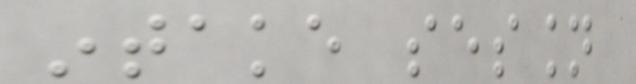intake session
